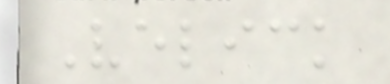Velick
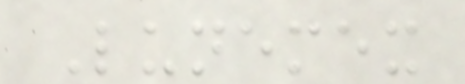Lunemex
